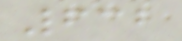632
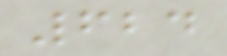624
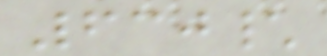630\
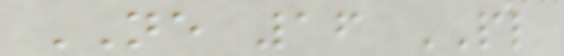NE 16 PL
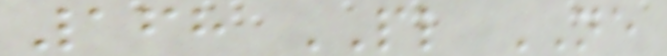168 PL NE
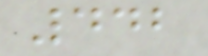442
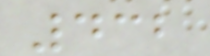432
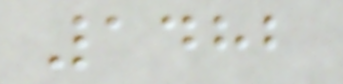1482
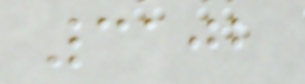3102
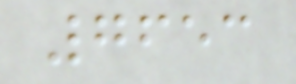7653
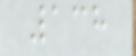138
